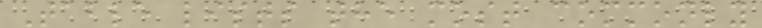Table lists the most commonly
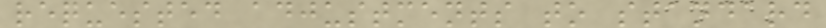requested adjustments to standard
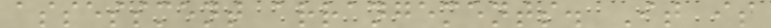assessment arrangements. It is
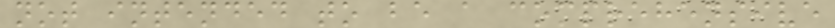not intended to be a comprehensive
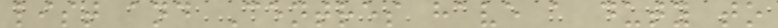list and Centres have a duty to
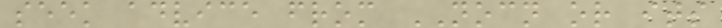seek advice from NOCN or its
